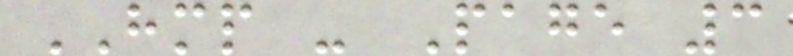HMP - Page 3
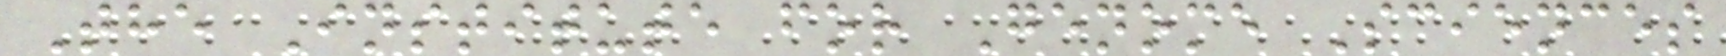The Institute for Genome Sciences
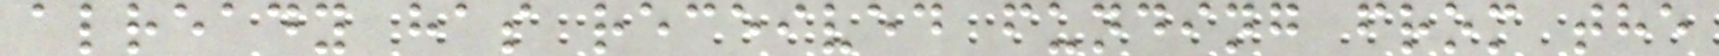already has received funding from the
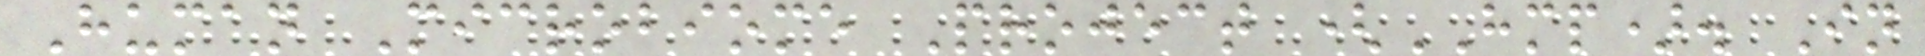Human Microbiome Project (HMP). In
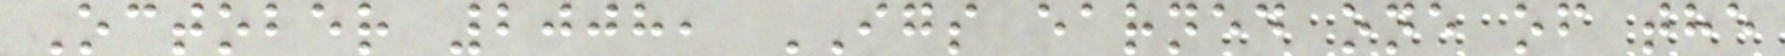October 2008, IGS earned one of the
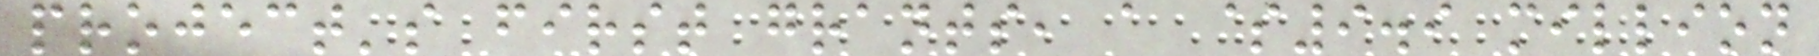project's first grants, a $9.9 million
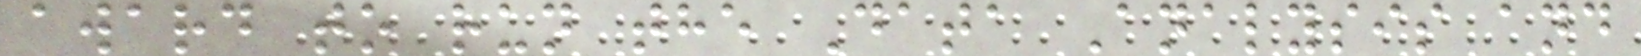award to run the Data Analysis and
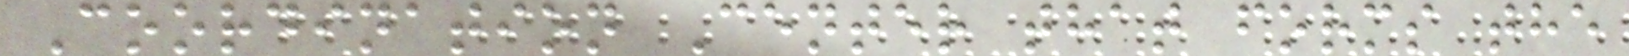Coordination Center that forms the
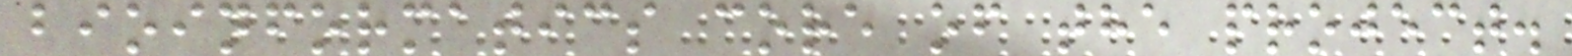bioinformatics core of the project.
